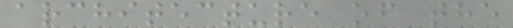architecture of the
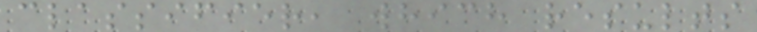classifier, which results
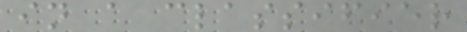in a classifier
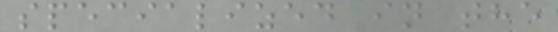specialized in the
